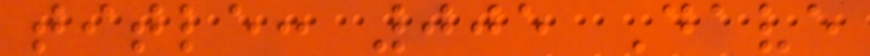title: 005 Dave
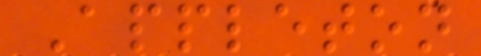Appleton
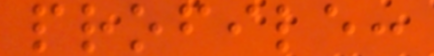profile:
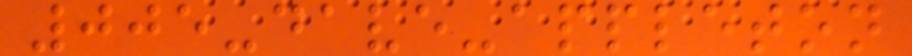005-dave-appleton
